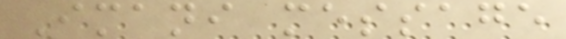Imani message
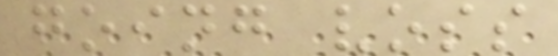going voss
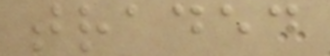traded
